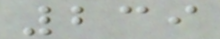239
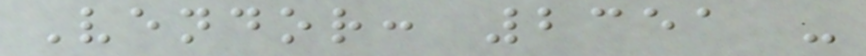Vendor: 2351 -
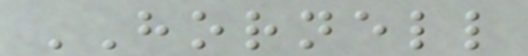HORNELL
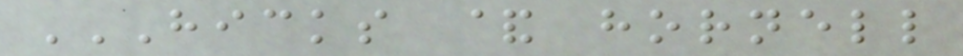HICKS & HORNELL
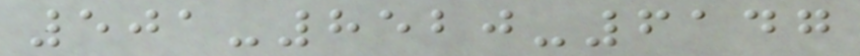501-8520-6147
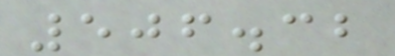506.32
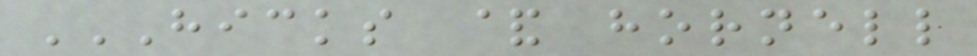HICKS & HORNELL
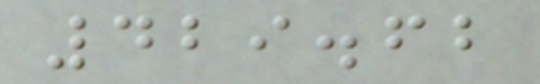429.62
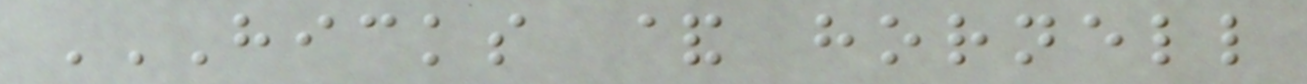HICKS & HORNELL
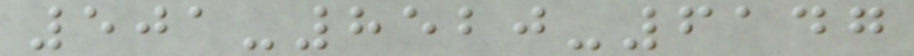501-8520-6147
